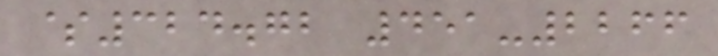$324.72 451-2266
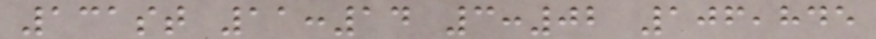131st 11:14 3:02 106,845
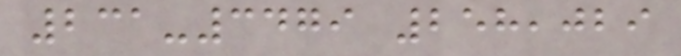231-3479 258,029
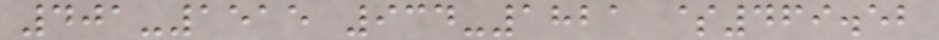401-1515 934-1821 $469.52
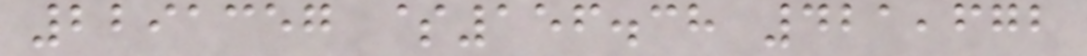2291357 $156.38 421,672
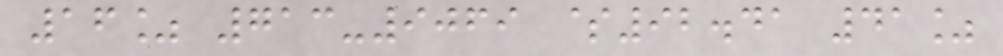16% 713-9069 $92.41 41%
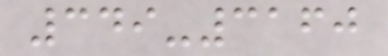349-3160
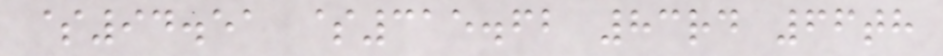$94.51 $315.62 83rd 66th
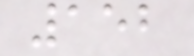152
